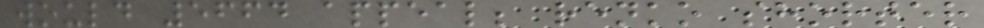would 5664 appeal; renko shorter
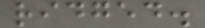ridged.
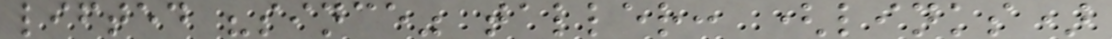lifted "since" taller: (links)
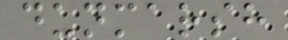dunmarsh
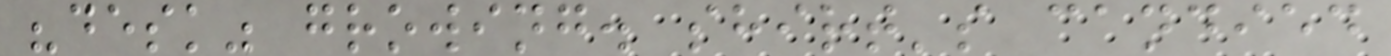"desk" growing. shirt's candied
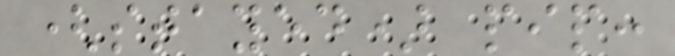(stayed) pip:
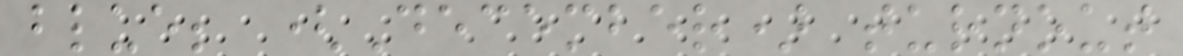blue; (December) turnout
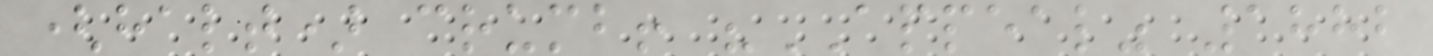(halt) crumb! "APPEAL" 1882
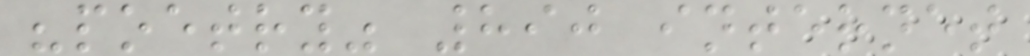"poetry" 890 internet
